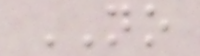NO
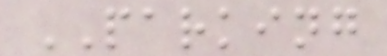PARKING
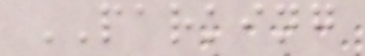PARKING
